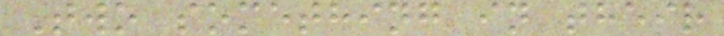Two something in their
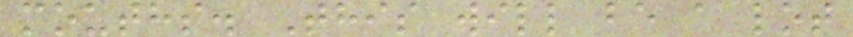mouths. This will be a lot
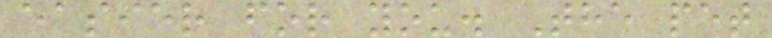easier for you. The pet
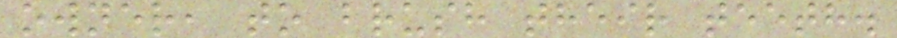owner, to brush their teeth.
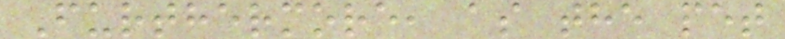Furthermore, as the pet
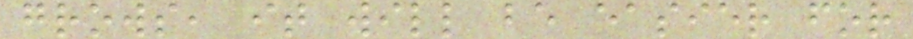grows, it will be easier for
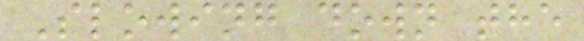Slowing down the
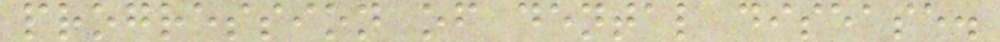progression of dental disease.
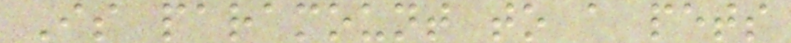Is paramount to a pets
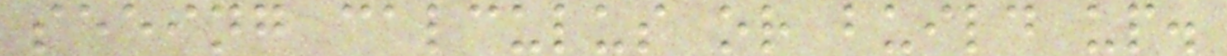seeing calculus or build up.
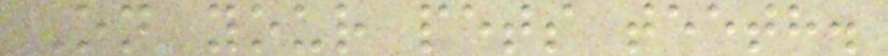On your pets teeth.
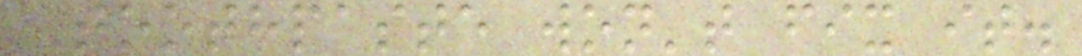Toothpaste won't fix it.
